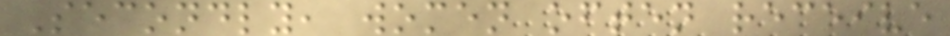Secondly, women often receive
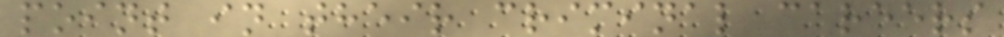point in their criminal careers
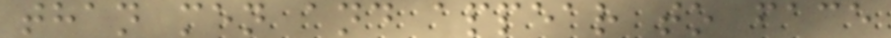than men and appear to face
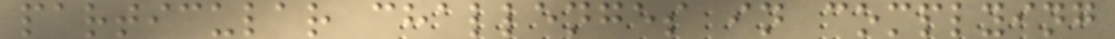particular challenges in complying
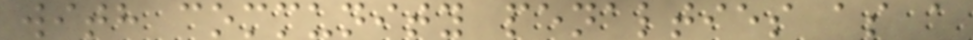with community penalties as a
